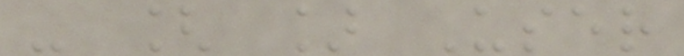- [ ] User
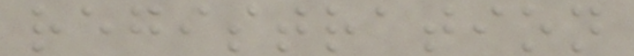registration
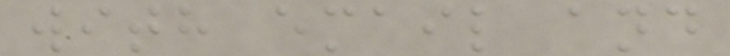with email and
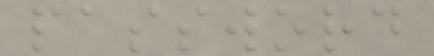password
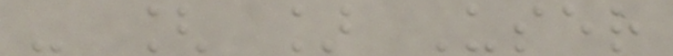- [ ] User
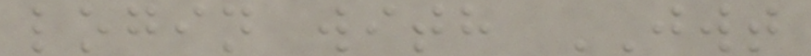login with JWT
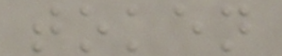token
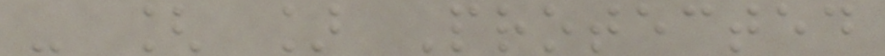- [ ] Protected
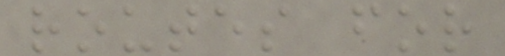routes for
